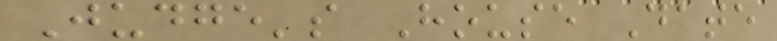Judge's House Date
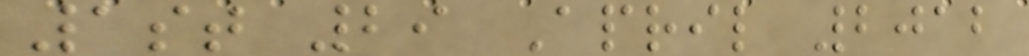1st 29 April 2012
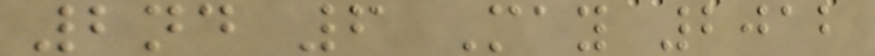2nd 6 May 2012
